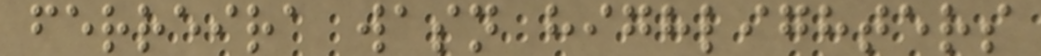ferreira wasn highlighters
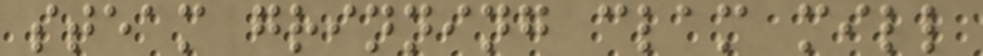steam grinning clam mill
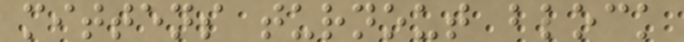mittens turnout block
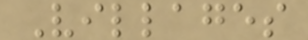Villages
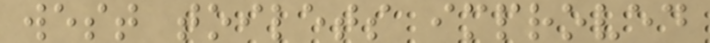west toilets improved
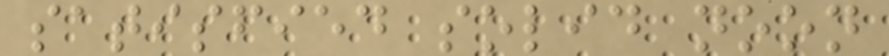satisfied solid noon
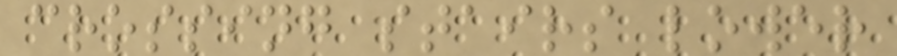crossing stairs lower
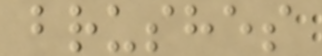brushes
